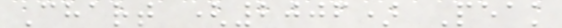Chart (2006) Peak
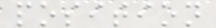position
